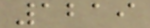1219
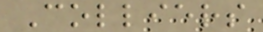Colliers
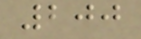200
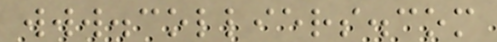www.colliers.com
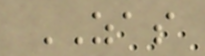ZAS
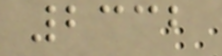2332
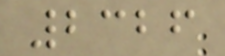2326
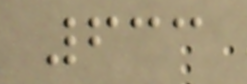633
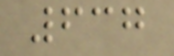637
